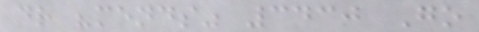dr "mends" 3430 Go
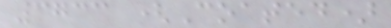3733 (Coated)
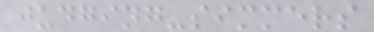judging-simmers
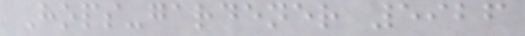Hops-gardener 5926
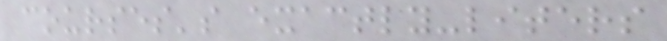courses's exactly-liters
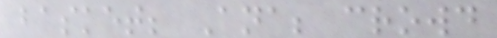basket; Ana; crowd
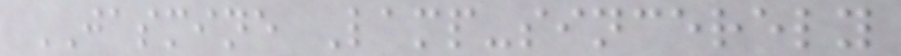JASMINE Lamp-sincerely
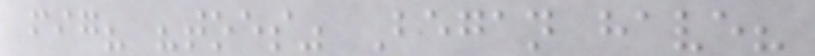fig? "toes" Began have?
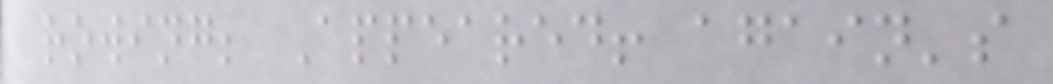rowing; Appeared! again's
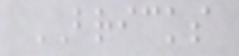BRICKS
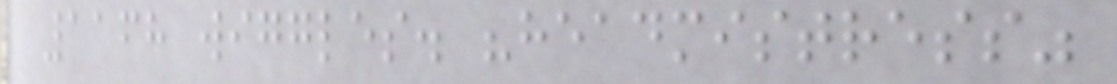1168 wiggles. "headmistress"
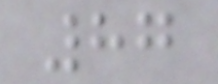87
